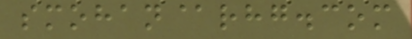smohan@rhg.com
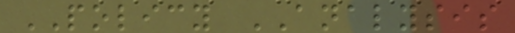POLICY ANALYSIS
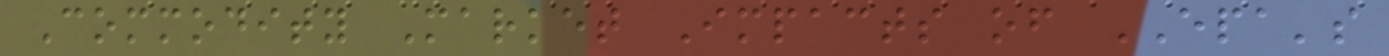Commodity Market Impacts of EPA's
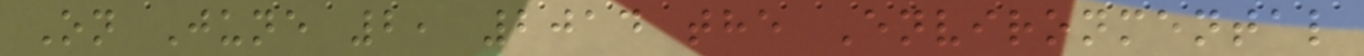On June 2, 2014 the Environmental
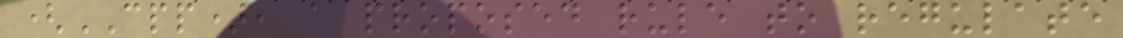(CPP), a proposed rule to regulate
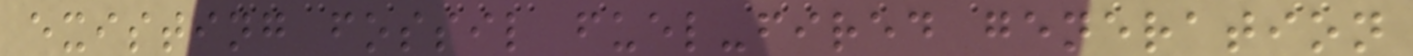existing fossil fuel-fired generation
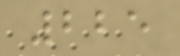225
